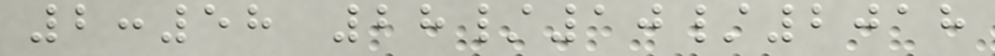2:58 28/10/2018
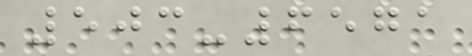503-6571
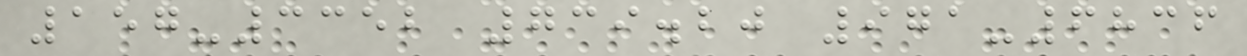157-3352 739.20 971-6836
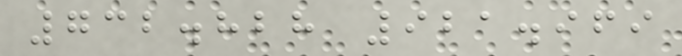732.828 921.969
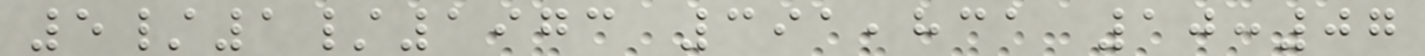5/1/1973 391,831 10:07
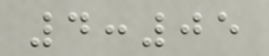4:05
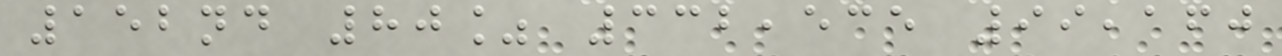152nd 80% 332,535 99,160
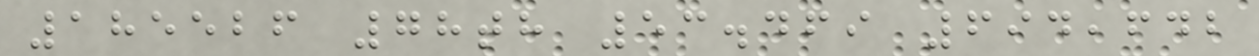185526 78th 53.469 694,642
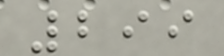299
